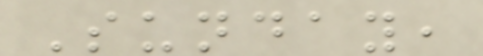Sunday,
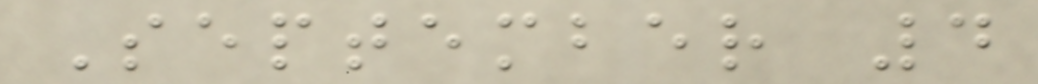September 4
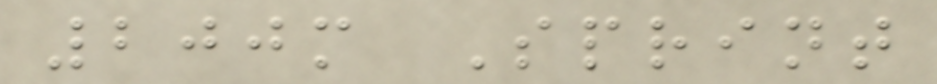200m Sprint
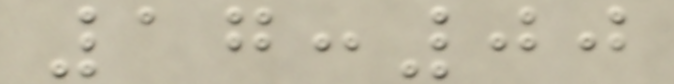17:00
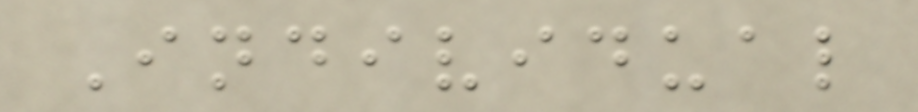Individual
